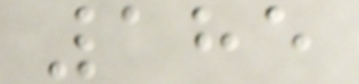185
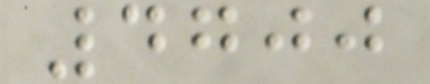4700
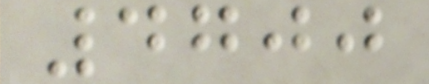4700
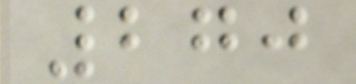270
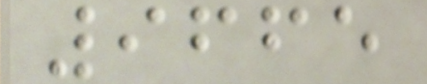9665
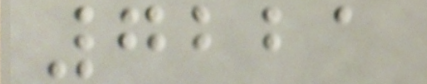7221
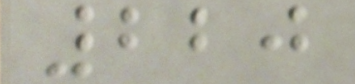220
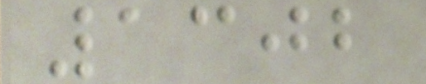1302
